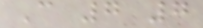C 7 7
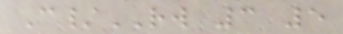C/RW 3 5
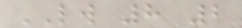LW 8 2
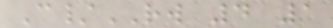C/RW 4 1
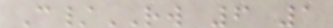C/RW 6 1
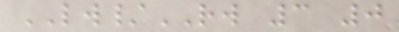LW/RW 3 0
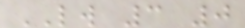LW 3 0
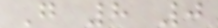G 8 0
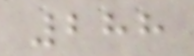288
